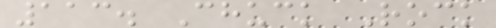113. Chuck Rock
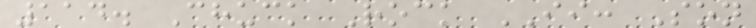114. Chuck Rock II: Son
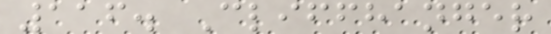116. Cliffhanger
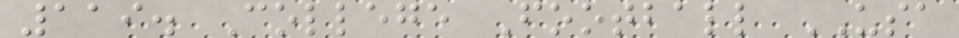119. College Football USA
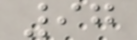97
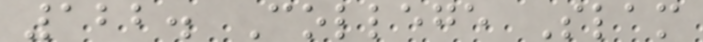122. College Slam
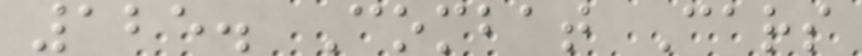125. Combat Cars
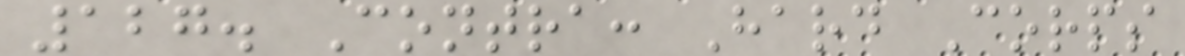127. Contra: Hard Corps
